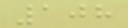108
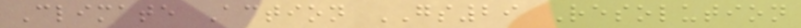Climate Action GS29 Resolution
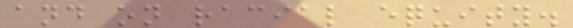and on racial equity.
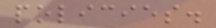policies.
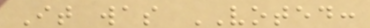It was VOTED:
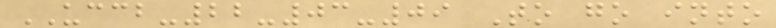UCCB-22-03-09 To go into
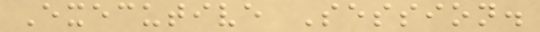Executive Session.
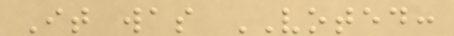It was VOTED:
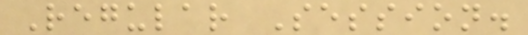Regular Session.
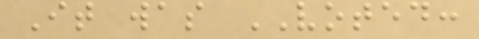It was VOTED:
